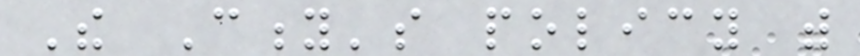The City's policy with
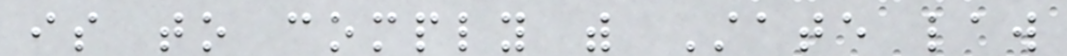is to comply with State law
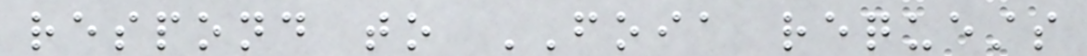respond to FOIA requests
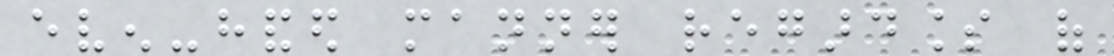even-handed manner regardless of
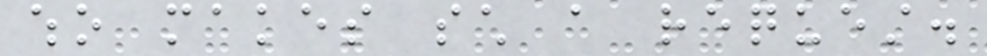who makes such a request.
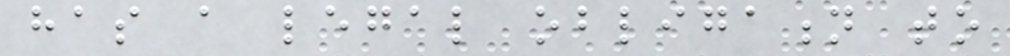has a legal obligation to
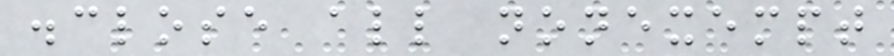disclose all nonexempt
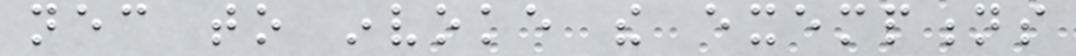necessary to invoke the exemptions
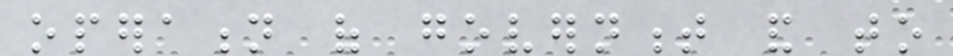operation of government and to
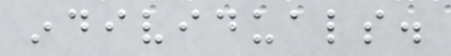individuals.
